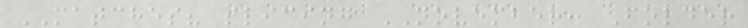MATCHES? slicing NOVEMBER: Folder
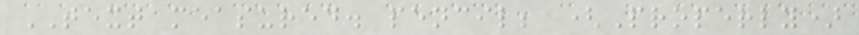TEXT measured. pencil; (Properly)
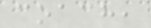coach,
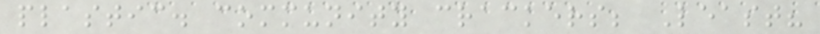plastic. community crackers; Least?
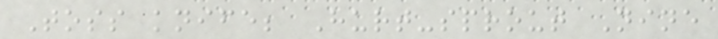Toss knife; Hurt-sprout Nine
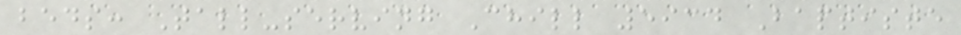beds: Tall-serving Chill 5934 Baptiste
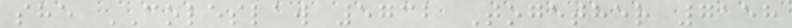she COLESLAW 5732 Together 7158
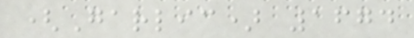(Garlic) 1674
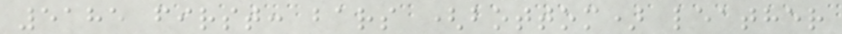5185 first: bars (bottom) leather
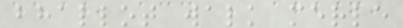bhallot walk merle
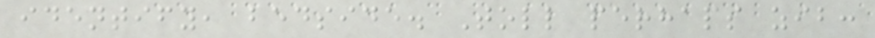identify, bedside. Toll perhaps zib:
